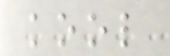kool
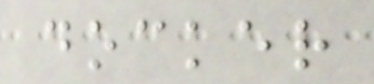docker
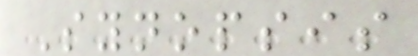Synopsis
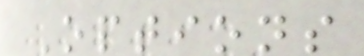Options
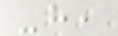-h,
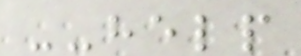--help
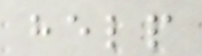help
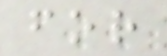for
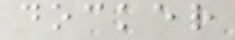docker
